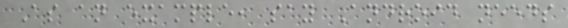As an example, say Android needs
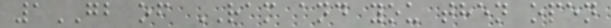1GB of RAM and you then open
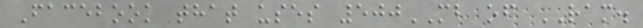Facebook that uses 500MB of RAM.
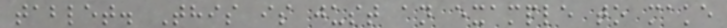tablet. This is just an example to make
